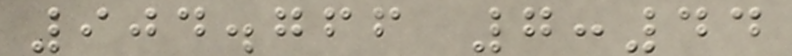904.766 7:44
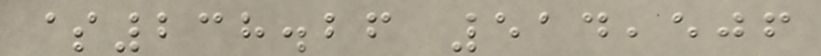$238.26 514,506
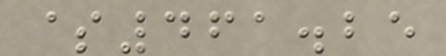$461.25
